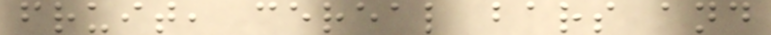fruit, cereal bars and
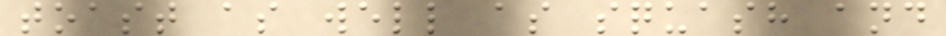toast as well as squash and
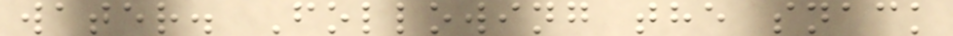water. Following the snack
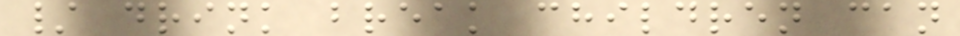/ drink break children can
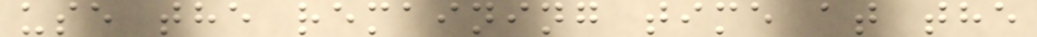use the remaining time at the
